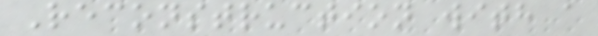Reconstruction with a
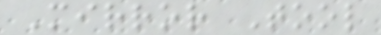Mirror Tool
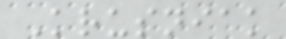Krusniak
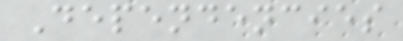Dependencies
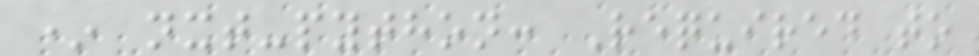* nxt-python: Required to
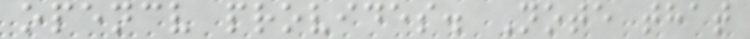opencv provides. Note that
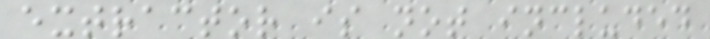extractor is not included
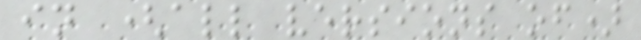in (all versions of)
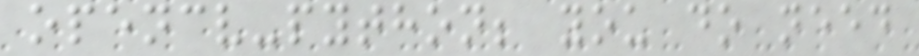opencv-python; you do need
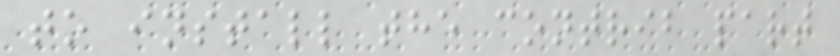to install the contrib part
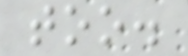too.
